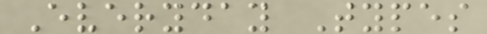Everyday Types
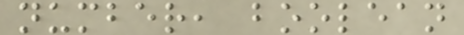number, boolean
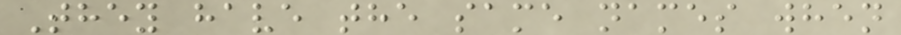They have the same names when
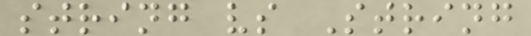string vs String
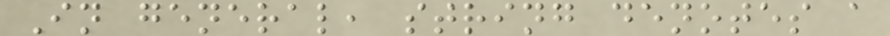In general, string denotes a
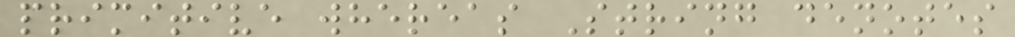primitive whereas String denotes
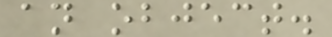an object.
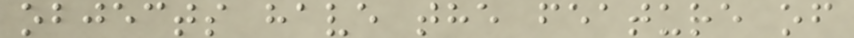objects have the feature of
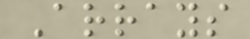Arrays
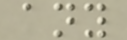any
